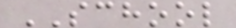SCHOOL
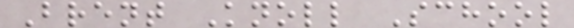Brent Knoll School
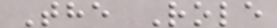The Role
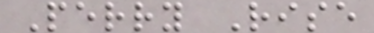Perry Rise
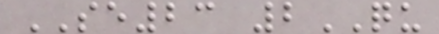SE23 2QU
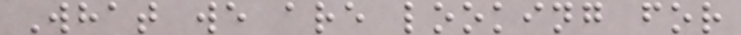What we are looking for
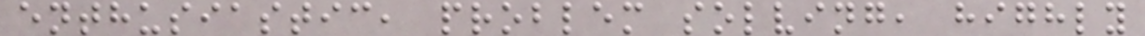enthusiastic, problem solving, highly
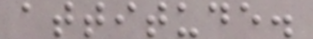attitude.
